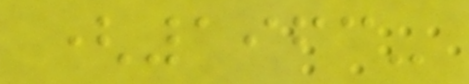(1963-
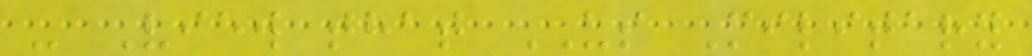- View that US Military
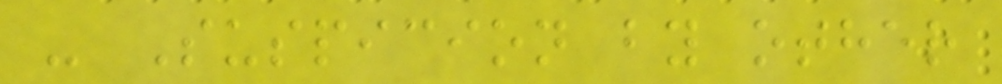- Suspicion by other
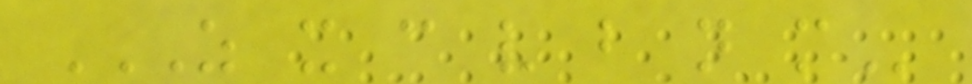Z X C V B N M
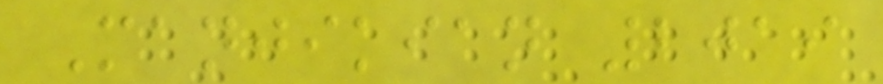Manjikian 2019
